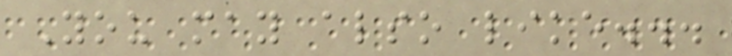You may also like...
